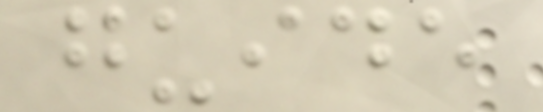guide
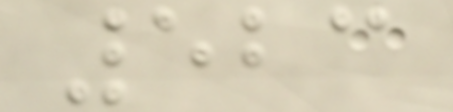523
